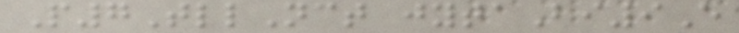P7TllNct jytaBi9E
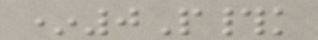*0P#k
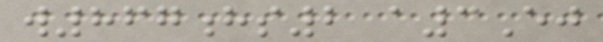w867hs2 a3Ej
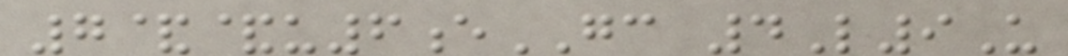7&&u6eGC 4L9U
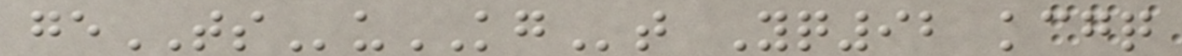geTSuKGt Yq92 kcgq
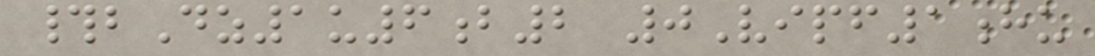#bDz1u6b2 0Vipf1hu
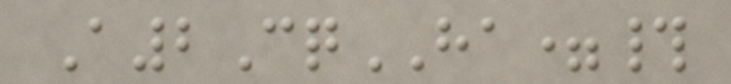A2CqHA=#
